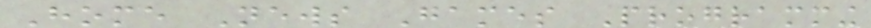Home News Games Programming
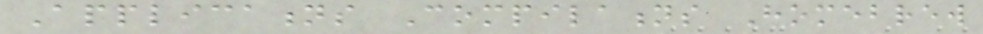Applications Compilations Homebrew
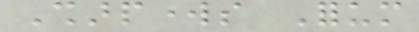Sharpworks Forum
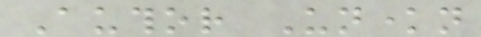Author Unknown
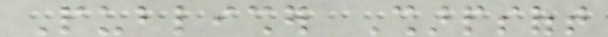Publisher Sharpsoft
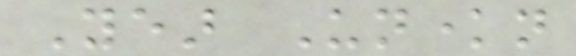Year Unknown
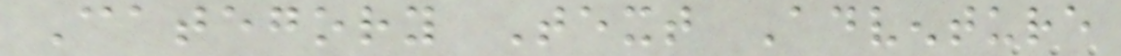Category Text Adventure
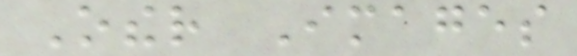Other Images
